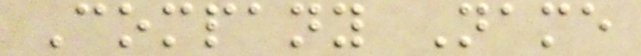Company Name
